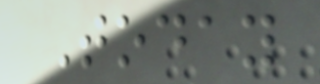Today
